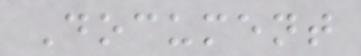Document
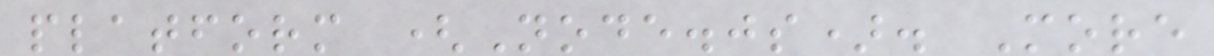platform (Node.js). More
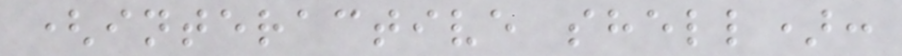(interactive shell):
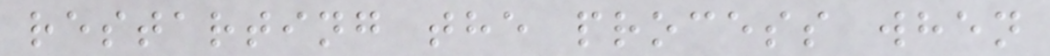restarting the process when
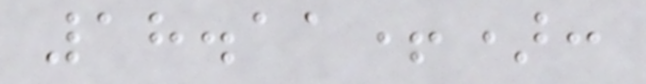18.11+):
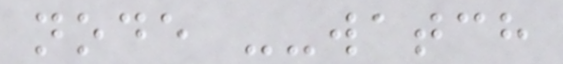node --watch
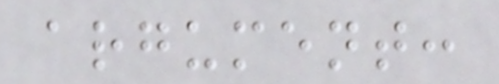argument:
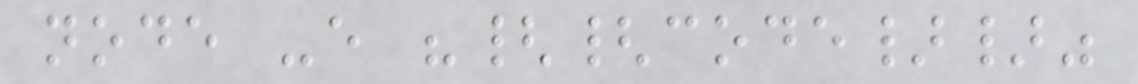node -e "{{code}}"
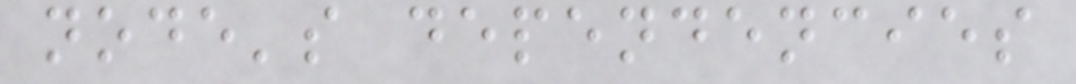node's dependencies
